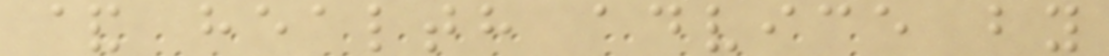& health advice by
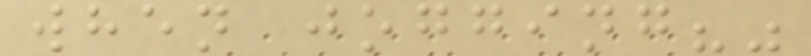when jogging?"
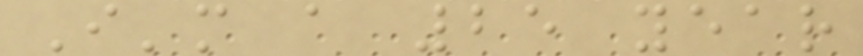I'm a 25 year
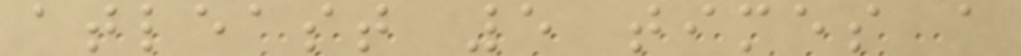atleast 5 times a
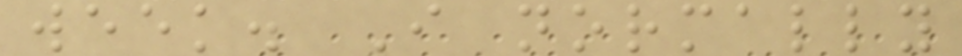week. I normally
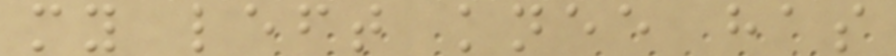my left knee has
